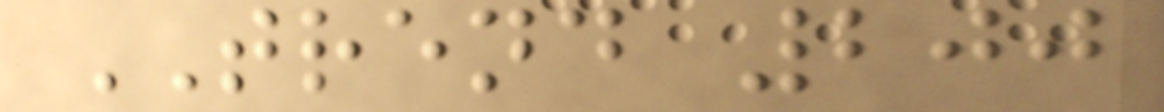TREND 200
